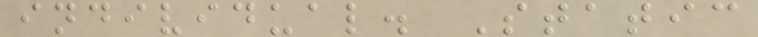individual. Static
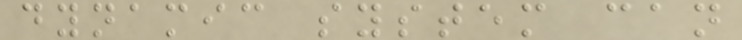dynamic system can
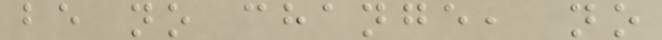be no change, no
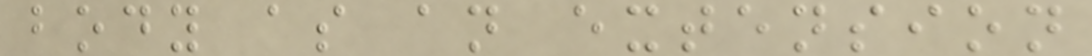body as an extension
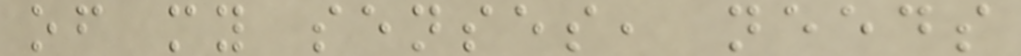of my senses, needs
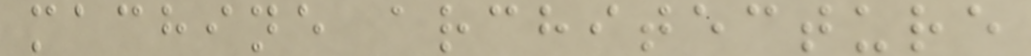machine architecture
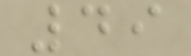49
